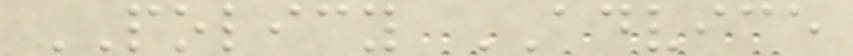POLICY ADVICE
